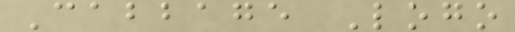Cabbage Logo
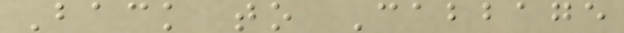Back to Cabbage
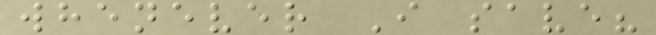whenever I save?
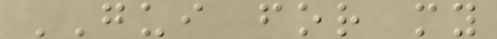GUI for my
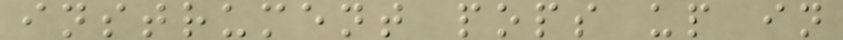instrument pops up in
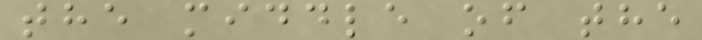the middle of the
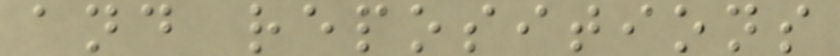and repositions
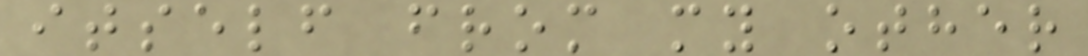itself from my other
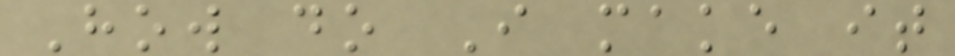How do I make it
